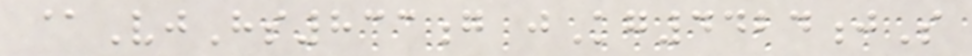@VjHs833g jKg4424jS
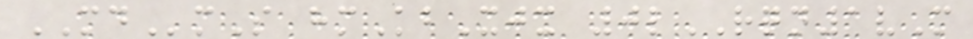MDmS hmKbXjx 0lRQN1vM
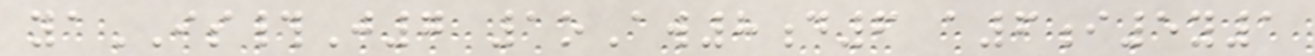yaIS#J7 1oAw8d6 a6i5y1
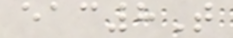eac8T
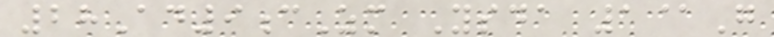28Ad9cZm Ysda 1@G
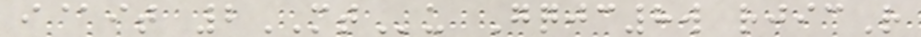i@it 2MTu Gqjc8w rjicR
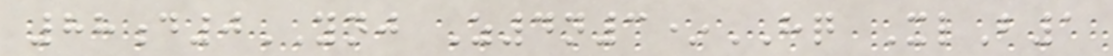88d0YNJ Z4n3*HQ XlB1
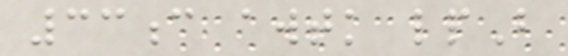33c awtk lpB
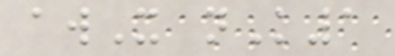awX nK1
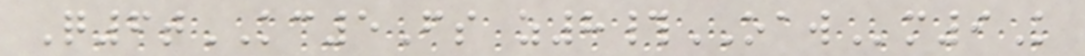Q6tKC5Fs z8#OAWm9K
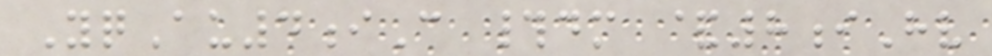YqAu4iC #dm &8iHv
